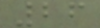26
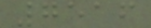7516
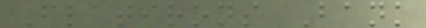Flatirons Bank
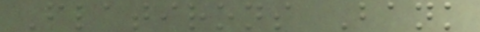Flatirons Bank
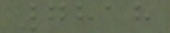7818
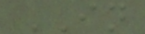IN
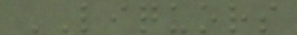LIQUORS
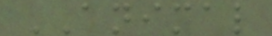ANIMAL
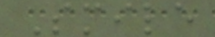Smile
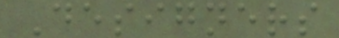Designers
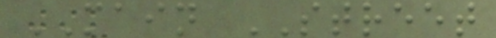MAIN STREET
